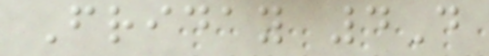Friday 4D
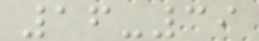16-39
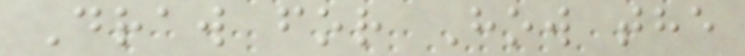Draw for How the
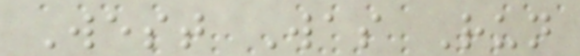West Was Run
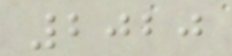2020
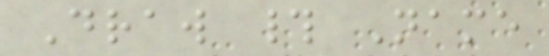Draw # Name
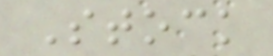Stock
